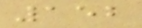152
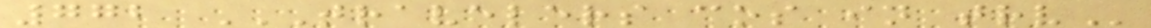772 TRAVELERS COS IN TRV
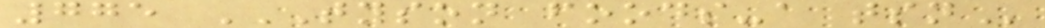775 TYSON FOODS-A TSN
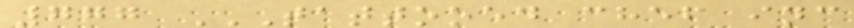777 TATTOOED CHEF INC
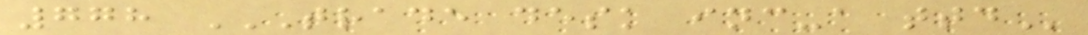778 TRADE DESK INC-A TTD
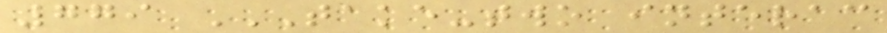779 TAKE-TWO INTERAC
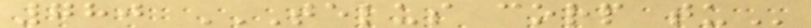780 TELUS CORP TU
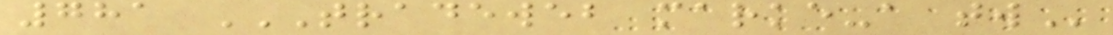781 TRADEWEB MARKE-A TW
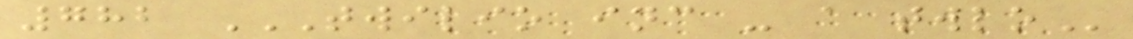782 TWILIO INC - A TWLO
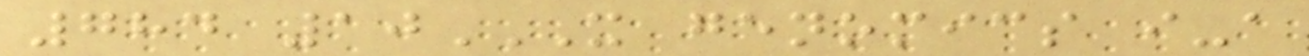784 10X GENOMICS I-A
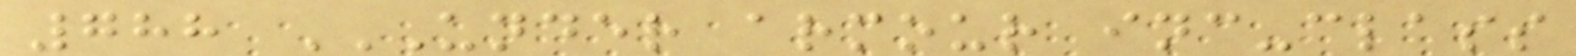788 UNDER ARMOUR INC-CLASS
